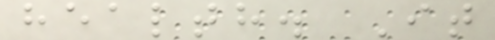health. It
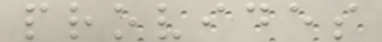provides
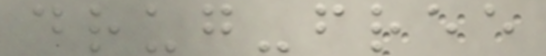drug-free
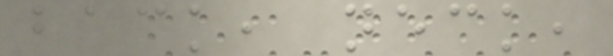back, neck,
